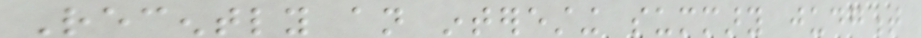Recently an interesting summary judgment
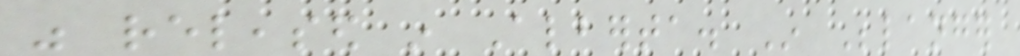was released in Alberta. In Belanger
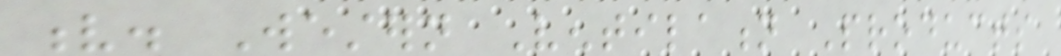v. Western Ventilation Products
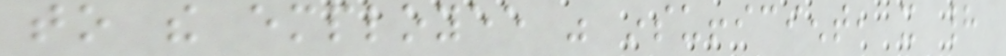to the employee was insufficient, it had
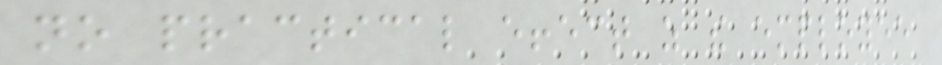no practical effect as the employee
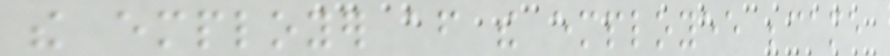the employer after the employee became
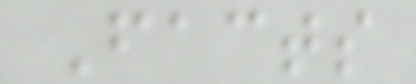Facts
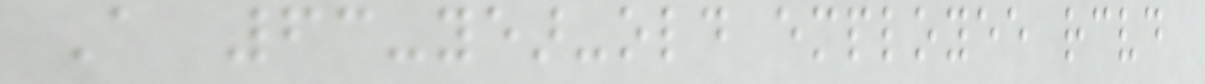A 63-year-old employee received
